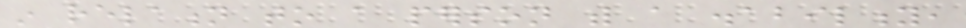in relation to a person with a disability,
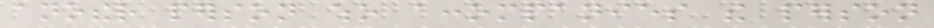another person who accompanies the person
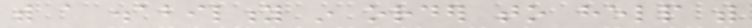with a disability in order to help with
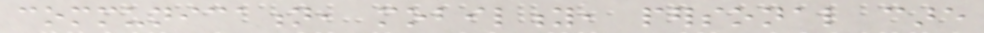communication, mobility, personal care
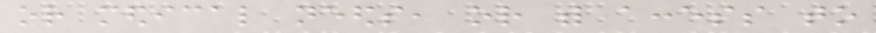or medical needs, or with access to
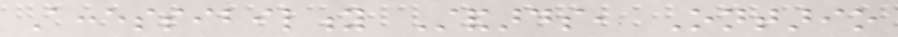Accessibility Standards, Ontario
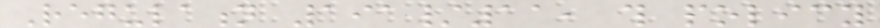Regulation 191/11, this policy
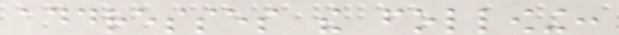addresses the following:
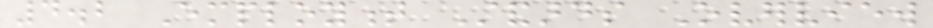4.2 Employment Standards Overview
